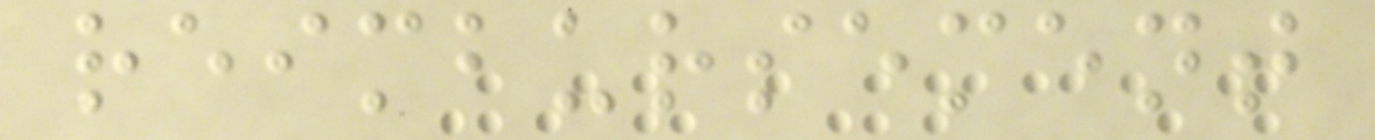reimbursement
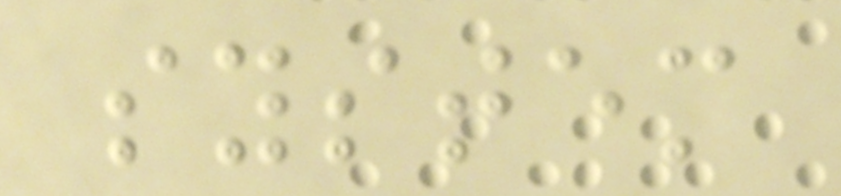system
